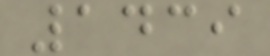1439
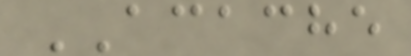ACACHE
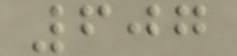607
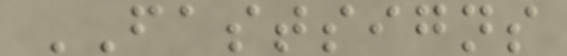FASTSIGNS
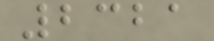2321
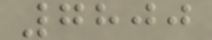7800
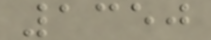1350
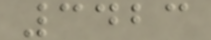3423
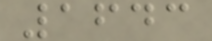1643
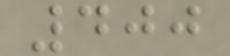400
